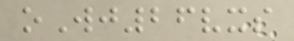oWj26vxs
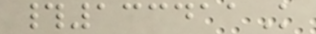#133411K
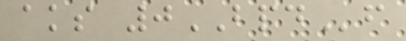aks 0BPDf
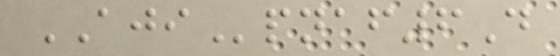AJIpnaf6D
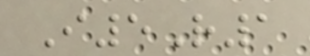I5R1
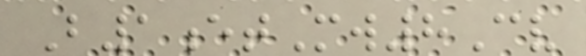B1etMw8Cv
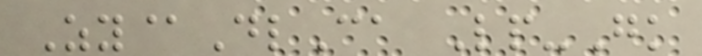Zy@DlCa Lp-Gk
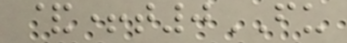&+t0FU
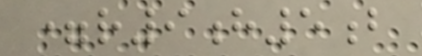=r9h5b
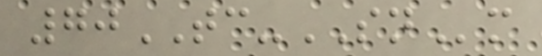70TC-SNm
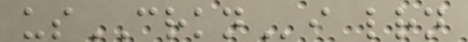usCRKNi lrn
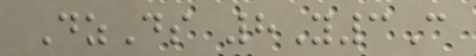DzDs 8Y3C
